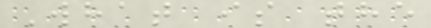What is the
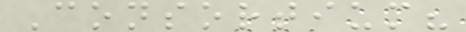Consortium?
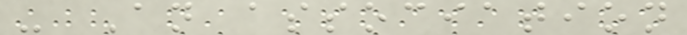- An association
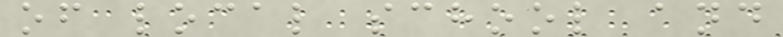of local school and
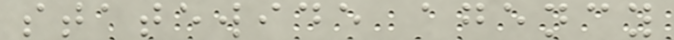statewide agency
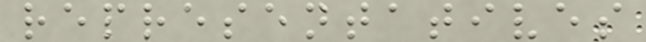representatives
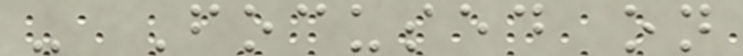- Focused on
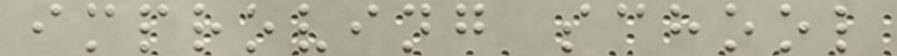improving school
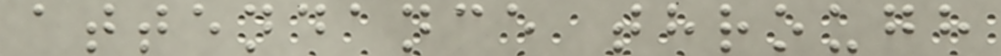attendance through
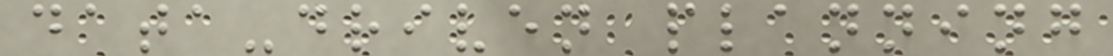data-driven planning
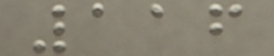116
